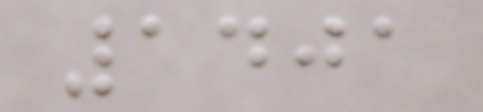1401
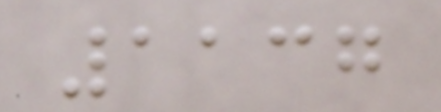1137
